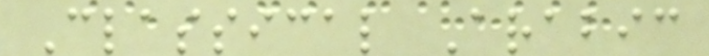Classical Arabic
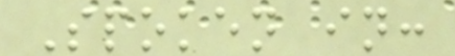Spoken in:
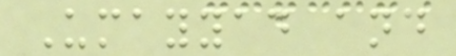Umayyad and
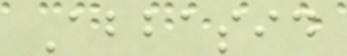Abbasid
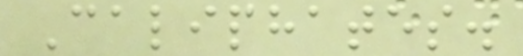Caliphates.
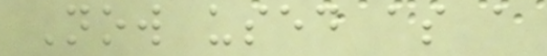Now used as a
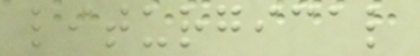liturgical
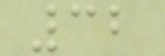32
